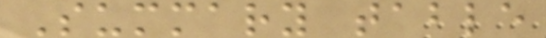Summary table
